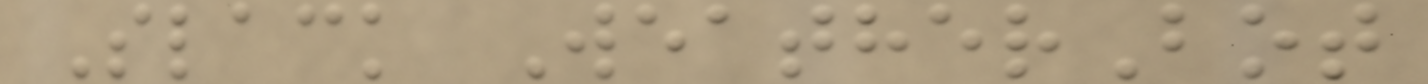Slack WeatherBot
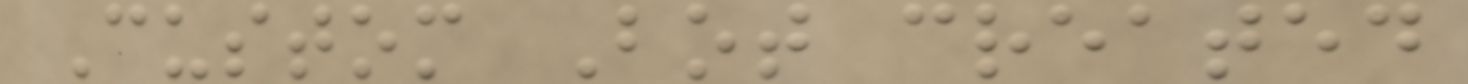Custom Bot created
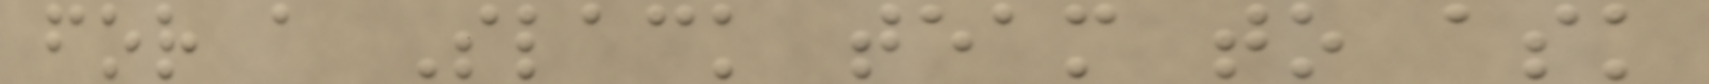for a Slack team to ask
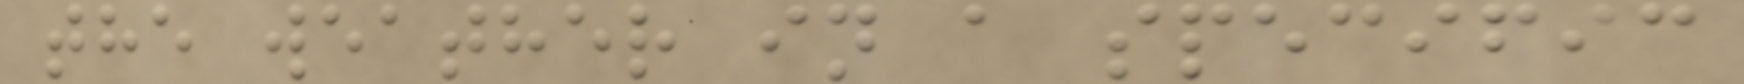the weather in a specific
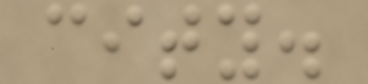city.
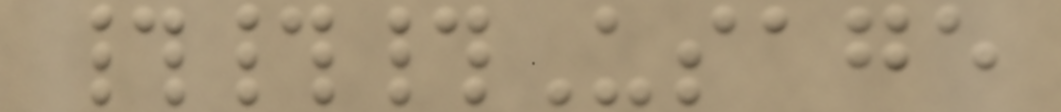###Usage
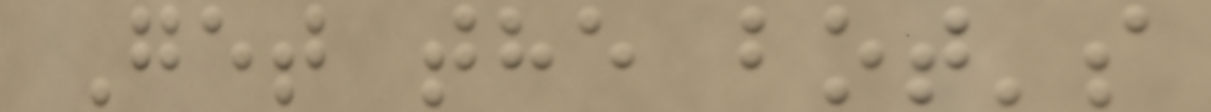Get the bot's
